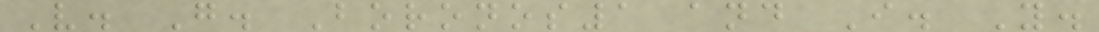V. G. Boronos1 and I. Y.
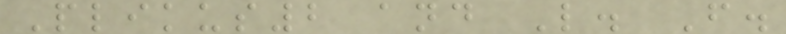Plikus2 and L. F.
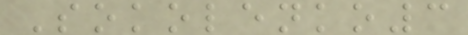Sokolenko3
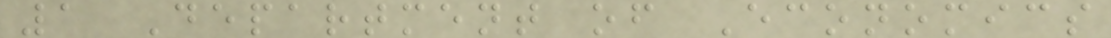1 Department of Economics
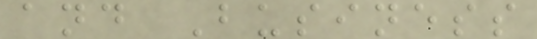and Business
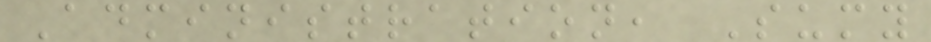Administration, Sumy
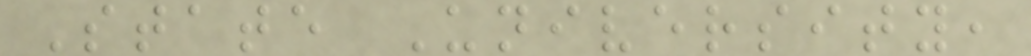State University,
